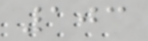103
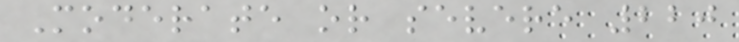Moderate or severe 220
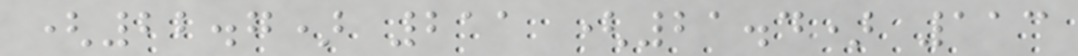(22.7) 211 (21.4) 113
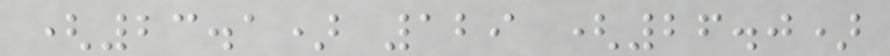(23.1) 129 (26.0)
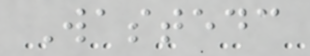Wastedc
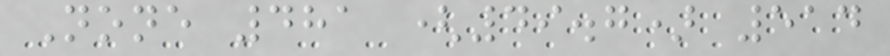None 481 (49.7) 514
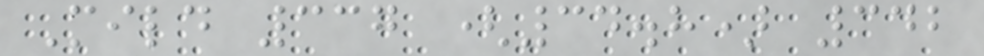Mild 337 (34.8) 342
